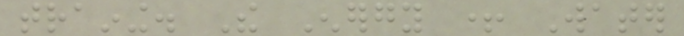training. The Energy + Water
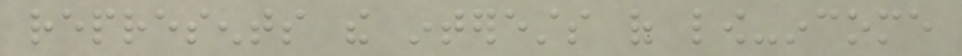represents the interests of low-income
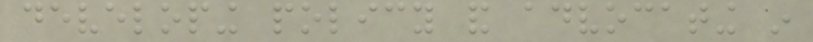developing policy and advocating in
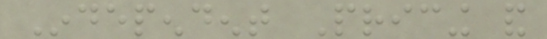Independent Pricing and
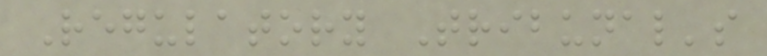Regulatory Tribunal's
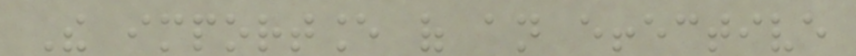The importance of an effective
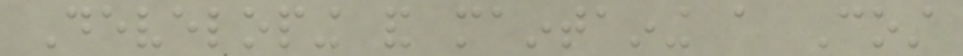Developing and maintaining a Cost
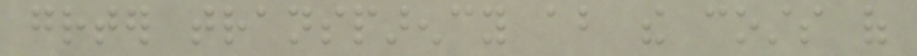greater transparency about the costs of
